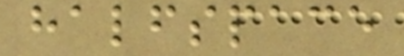halfspace
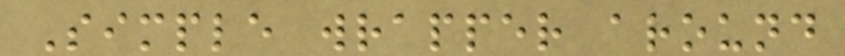Simple wrapper around
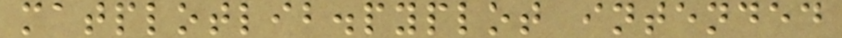matplotlib.pyplot intended
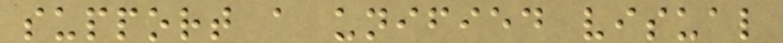support a unified visual
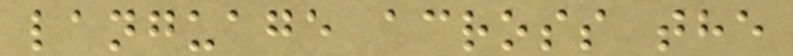language across the
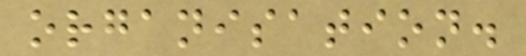organisation.
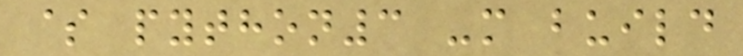$ python3 -m build
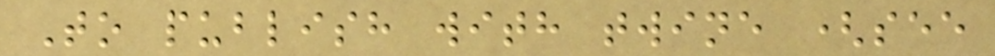To publish with twine (see
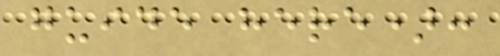guide here):
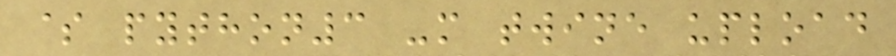$ python3 -m twine upload
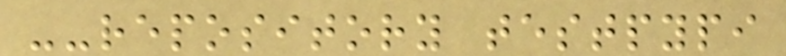--repository testpypi
